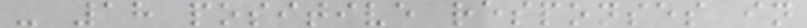- 18 positive responses in
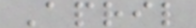April
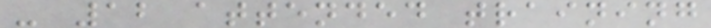- 12 attended training
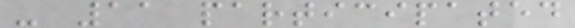- 11 participated
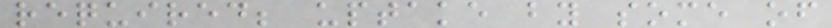required; uptake by some of
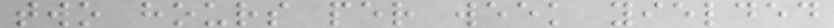two hours per week yielded
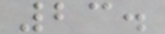23.
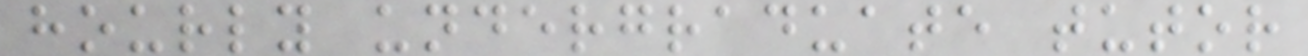hourly undergraduate tutor
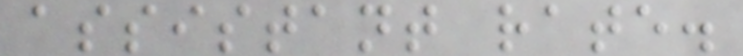assistant rate.
